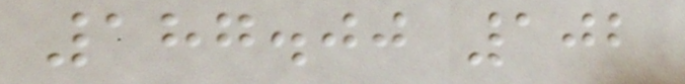187.00 102
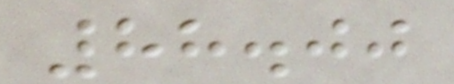88.00
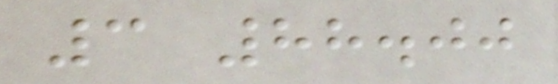3 88.00
